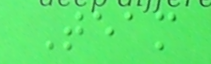Team
